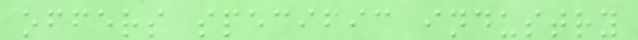offers specific industry
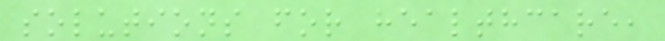solutions for healthcare,
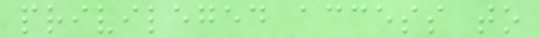privileged access to
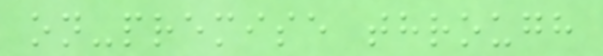on-premise through
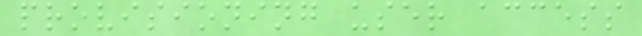provisioning user access
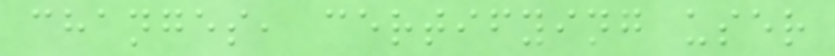changes, certifying user
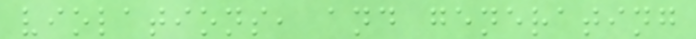violations, and generating
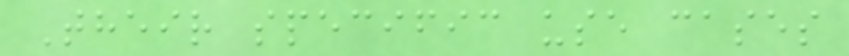Their specific use cases
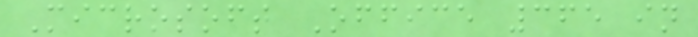Microsoft Office 365 in
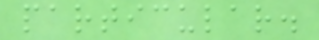particular.
